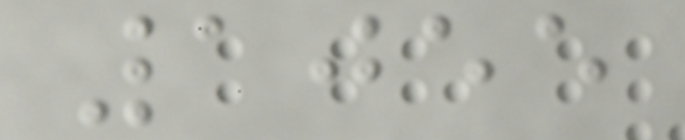1055
